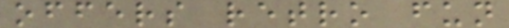offers retro fun
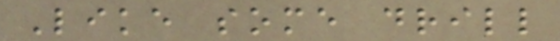Like some drill
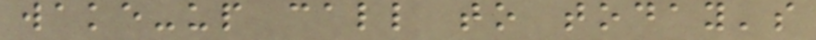wake-up call to today's
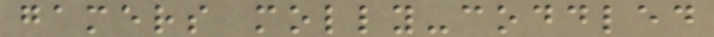gamers molly-coddled
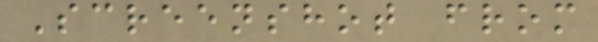Screenshot from
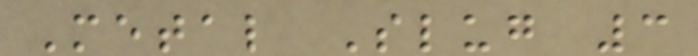Metal Slug 3
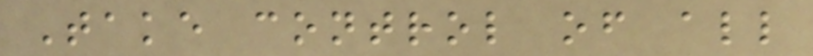Take control of all
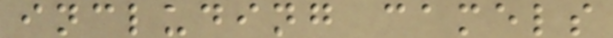including camels
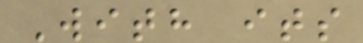With its
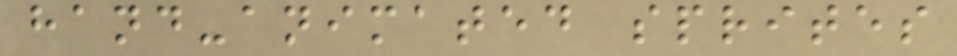hand-animated sprites
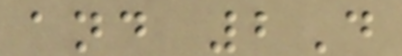and 2D
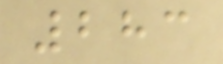283
